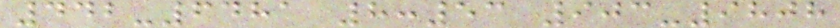442-6481 8:53 903-9808
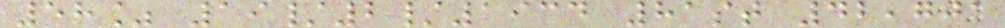58% 19/2/1934 81st 42,701
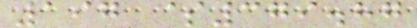197 $379.87
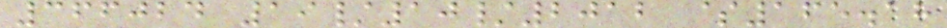366024 19/10/2012 $165.18
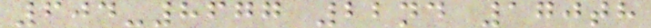604-8677 22nd 170th
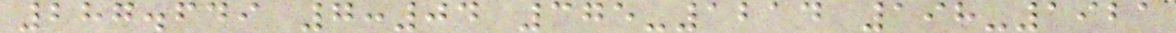287.649 7:04 375-1214 198-1921
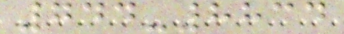744-8834
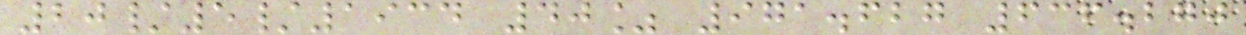20/5/1934 40% 971.627 636.270
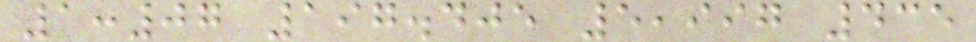1:07 197.405 5,997 435
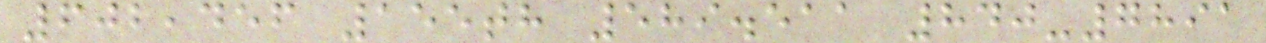602,456 155th 589.511 840-7891
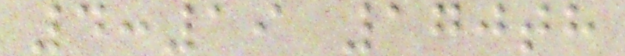4:19 170th
